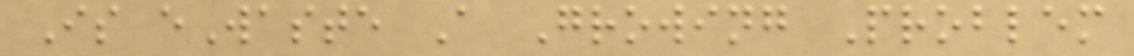Is eWaste A Growing Problem
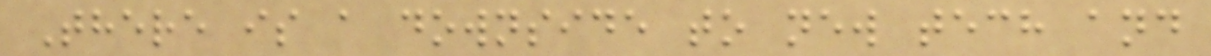There is a downside to new tech and
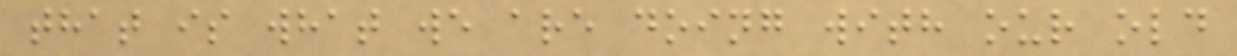that is what we are doing with our old
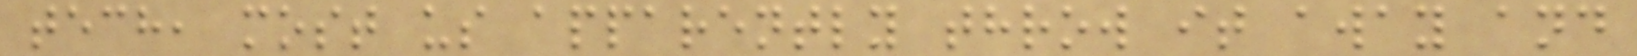tech, most us apparently throw it away and
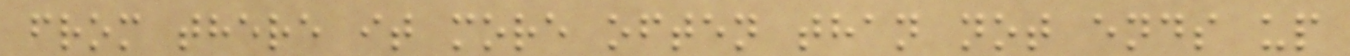from there it more often than not ends up
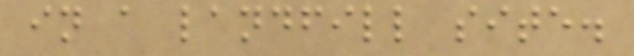in a landfill site.
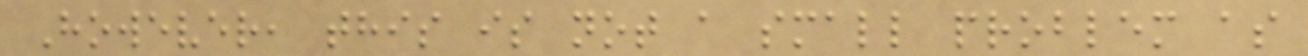However, this is not a small problem as
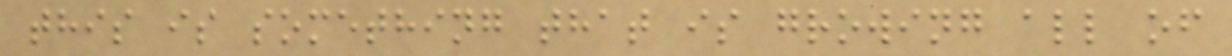this is something that is growing all of
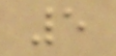5
